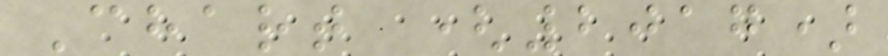Chart (2017)
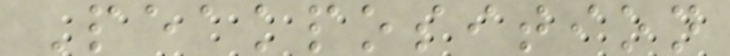Peakposition
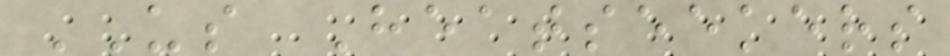US Heatseekers
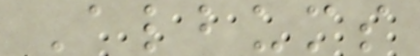Albums
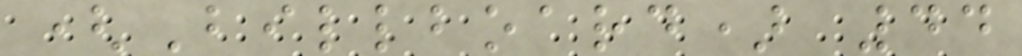(Billboard) 44
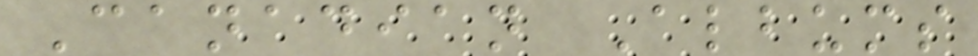Canadian Albums
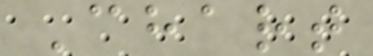Chart
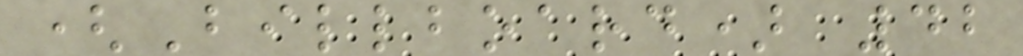(Billboard) 42
